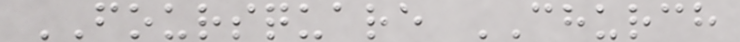FOURSQUARE CHURCH
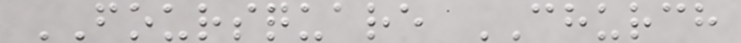FOURSQUARE CHURCH
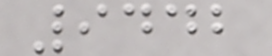9442
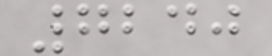7240
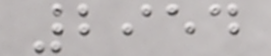2954
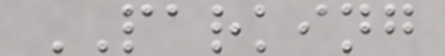PARKING
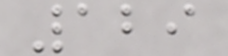129
